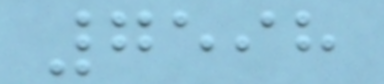7598
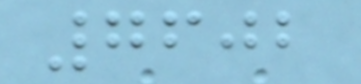7602
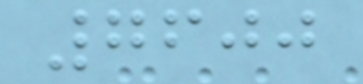7600
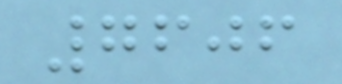7606
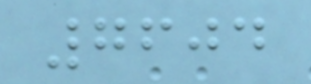7604
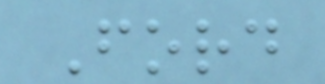Ford
